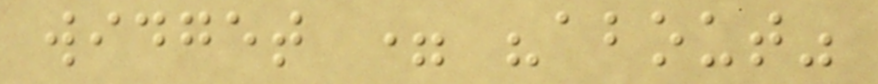widget = "about"
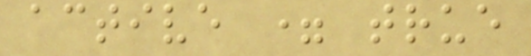active = true
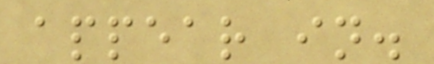appear in.
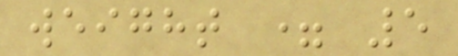weight = 5
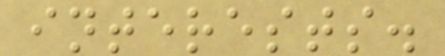interests.
